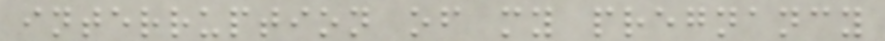interruption of my pregnancy
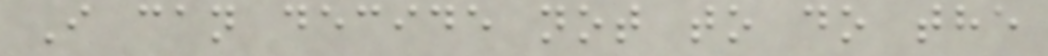I can decide not to do the
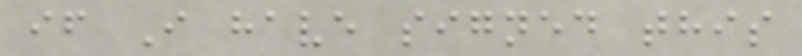if I have signed this
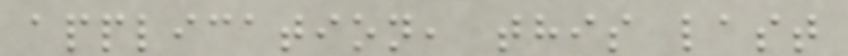application, this last
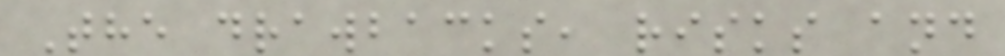The drawbacks, risks and
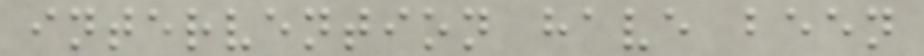intervention have been
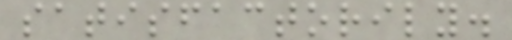satisfactorily.
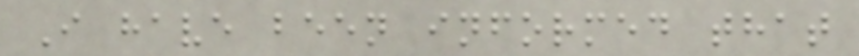I have been informed that
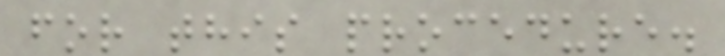for this procedure.
